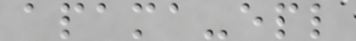apama-epl
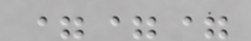===
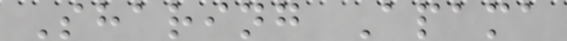Sharing Apama
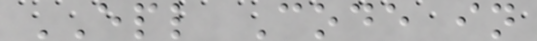EPL Code in
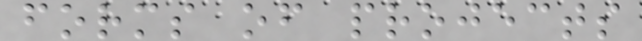forms of projects
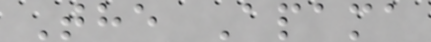The Apama
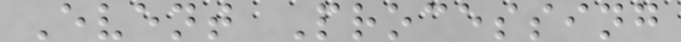Event Processing
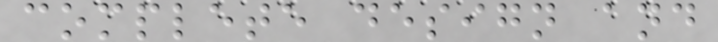complete design and
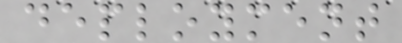deployment
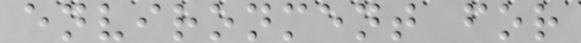environment for
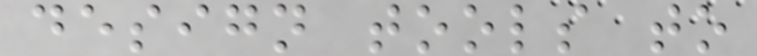design tools to
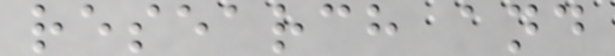research and
